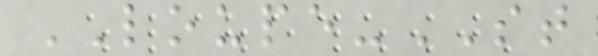LOUPE-ST
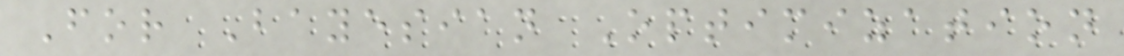For Bayesian Optimization
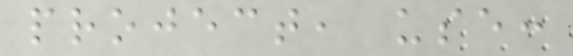project, use:
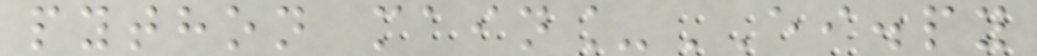python main_EI.py
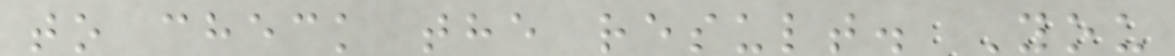to check the result. You
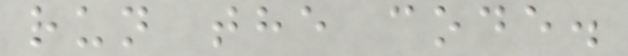run the code.
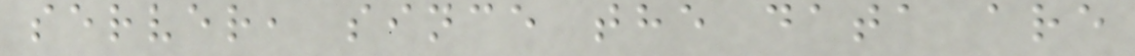server, since the data are
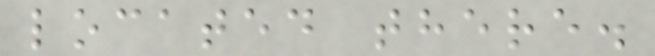located there.
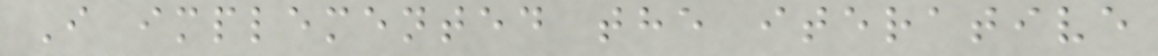I implemented the iterative
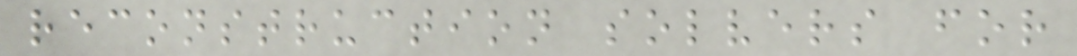reconstruction solvers for
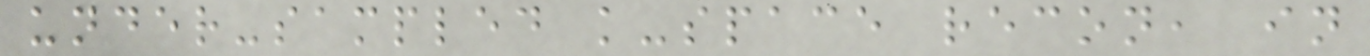under-sampled k-space recon, in
